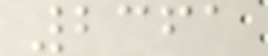2361
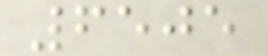6505
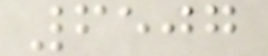6507
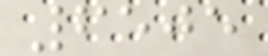6505
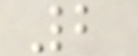2
